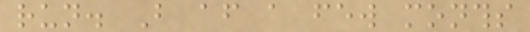run. But after a few months
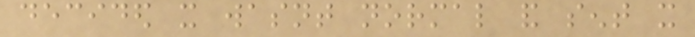decided it wasnt normal and sent it
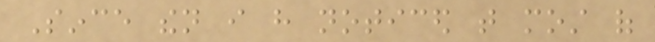Since then i have noticed that most of
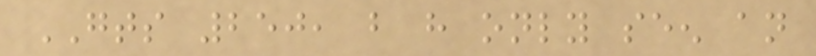GTS 250, but have only seen an
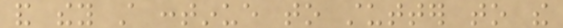and they still continue to stutter to the
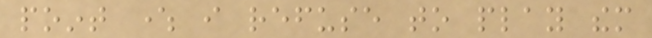point where i refuse to play them
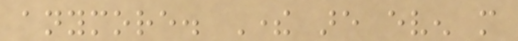anymore. There are even more
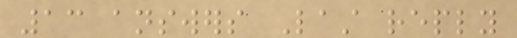13 answers Last reply
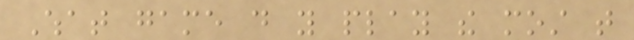What game do you play the most that
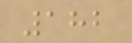182
